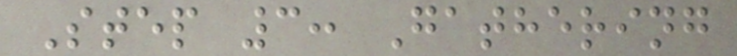Step 3: Gathering
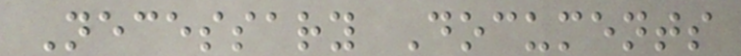Necessary Documents
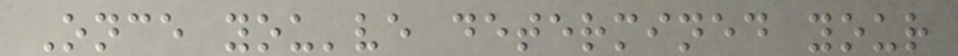Once you've determined your
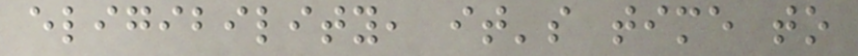eligibility, it's time to
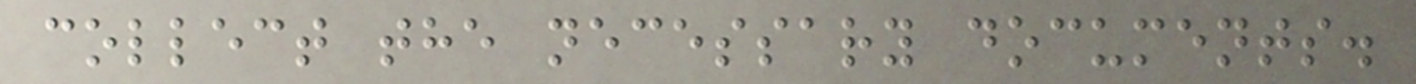collect the necessary documents.
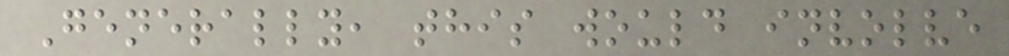Generally, this would involve
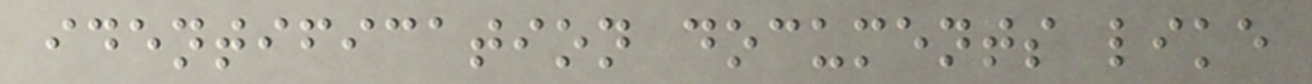identification documents like
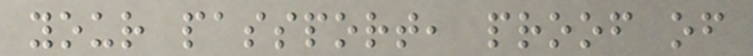your passport, proof of
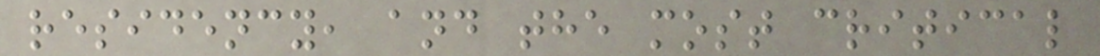residency, and the most critical
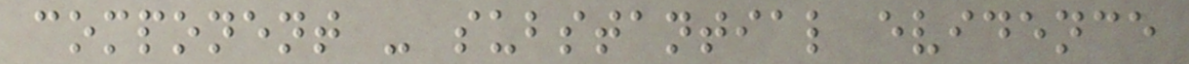component - substantial evidence
